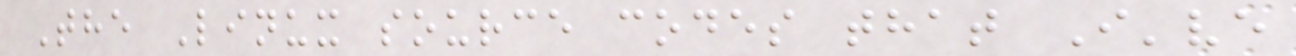The Linux source codes that I've
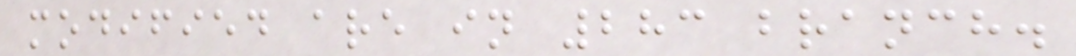modified are in 283 branch.
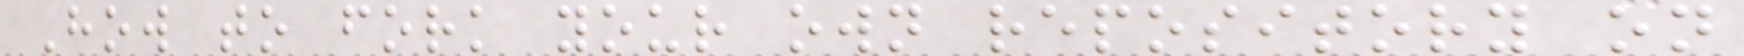How to fork your own repository on
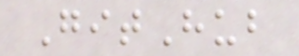GitHub
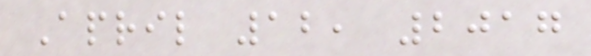April 12, 2017
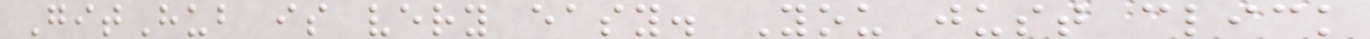GitHub is very easy. You just click
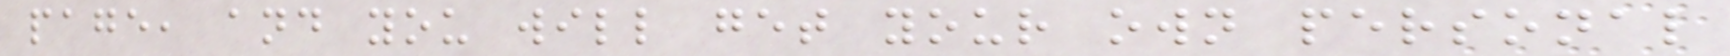page, and you will get your own personal
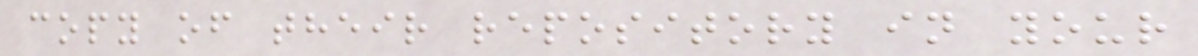copy of their repository in your
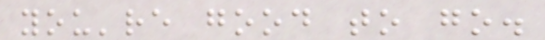you're good to go.
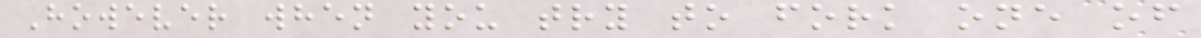However when you try to fork one of
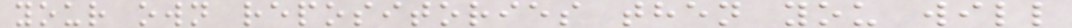your own repositories then you will
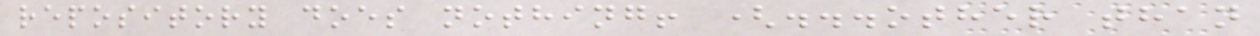repository does nothing! (...other than
